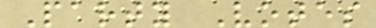Party Votes
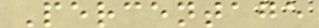Percentage
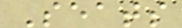Seats
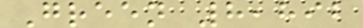Green 8,892
